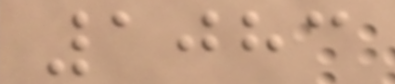1083
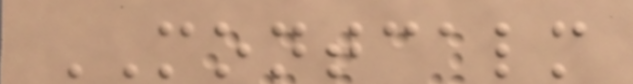MONTCALM
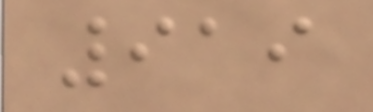919
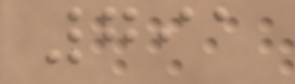791
